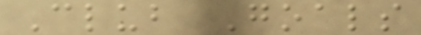Club Goals
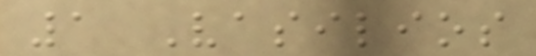1 Vasilios
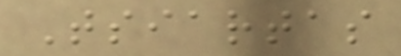Tsiartas
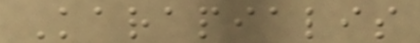Karapialis
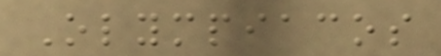Olympiacos
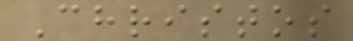Christos
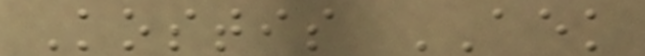Kostis AEK
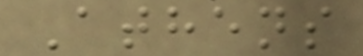Athens
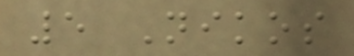5 Nikos
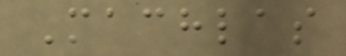Machlas
